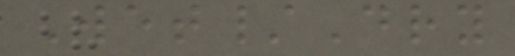Wet/Dry
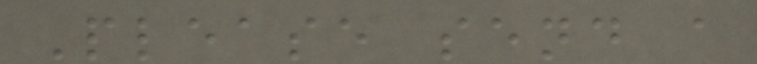Please send a
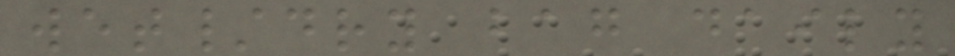wet/dry bag daily
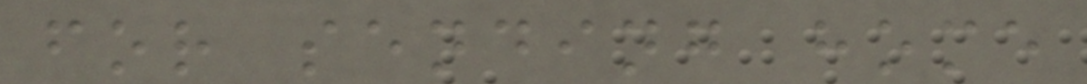for sending home
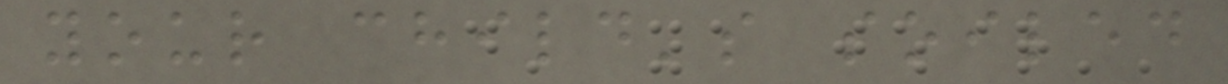your child's soiled
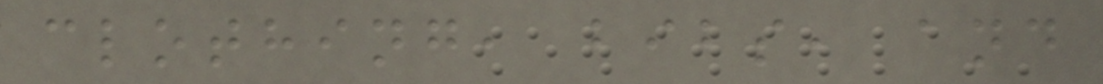clothing, bibs, and
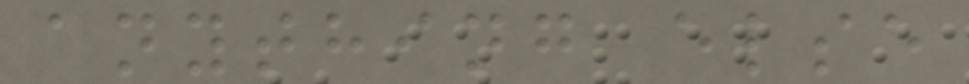anything else
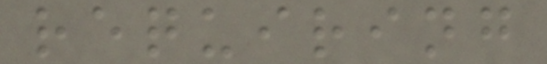requiring
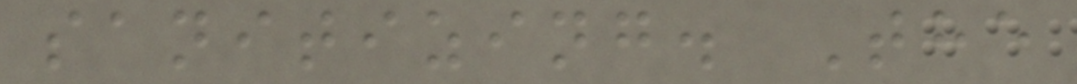sanitizing. The
